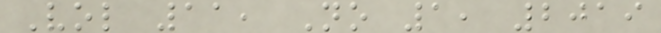Vol 11, No 1, 2019
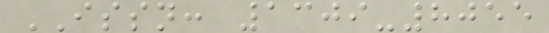ISSN: 1309-8055
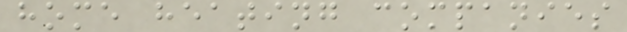home heating companies
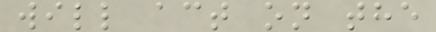will act on the
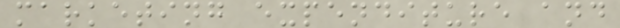marketing expenditure and
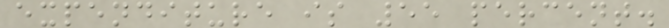expenditure is 55 percent.
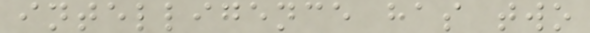intelligence has two
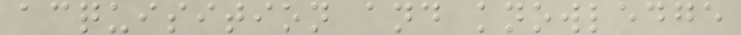acquisition and knowledge
